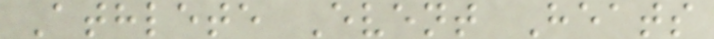Athlete Event Heats
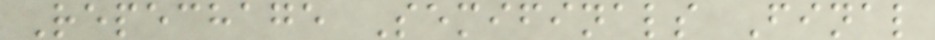Repechage Semifinals Final
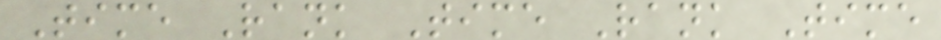Time Rank Time Rank Time
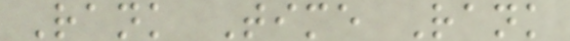Rank Time Rank
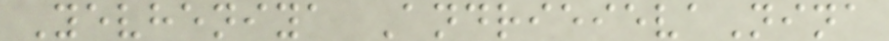Yevheniya AndrieievaNina
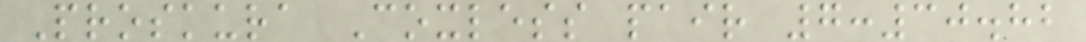Proskura Coxless pair 7:30.82
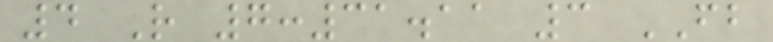4 R 7:31.11 3 FB
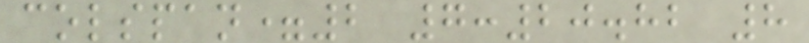colspan=2 7:20.82 8
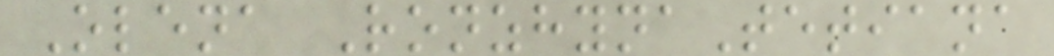Olena RonzhynaTetiana
